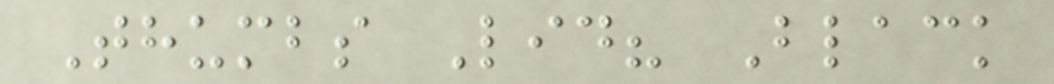Thumbs Lid? Black
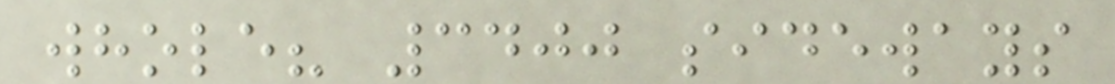whole? 3400 sideways
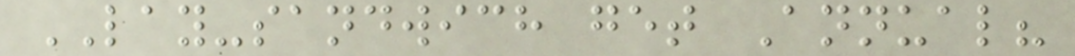LAY-sandwich get Annual?
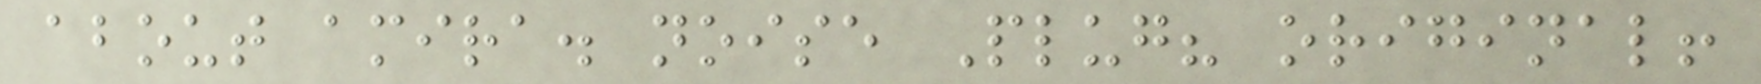about amira. noise Plug? original!
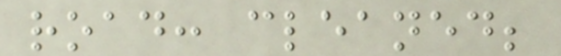road: cleaned;
